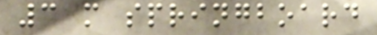3 m springboard
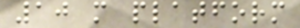10 m platform
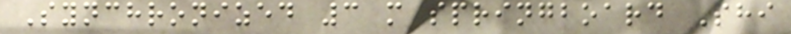Synchronized 3 m springboard Shi
